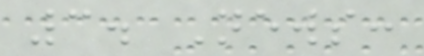3. News:
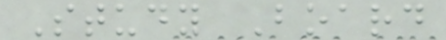Study Board
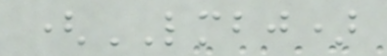(LMBJ)
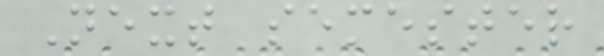Next semester
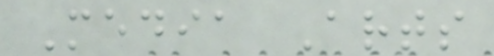Media Arts
